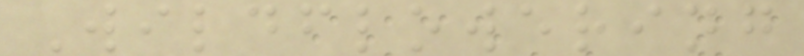Wildflowering
